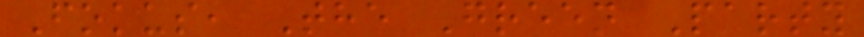Fokus, The Green Party
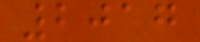2017
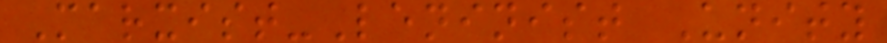Marxist-Leninist Unity
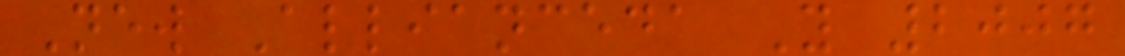New Allianceda Y 2007
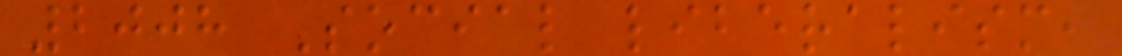2008 Social liberalism,
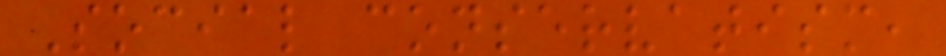Social conservatism,
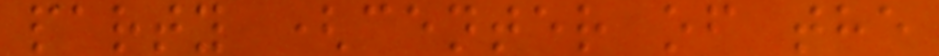party (center of the
